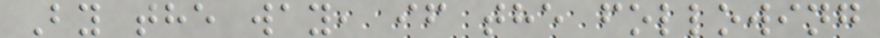By the way, if the following
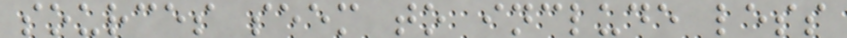sources seem to include less
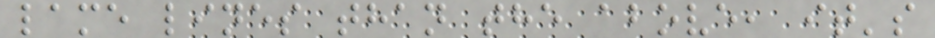lame lines than the above, it's
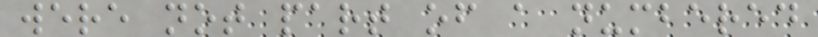were not part of a numbered
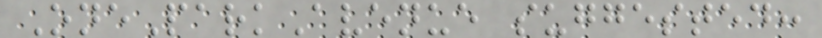OneParkAvenue suggested:
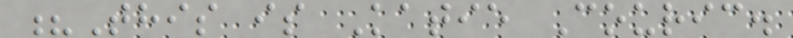?This is Katie Couric.
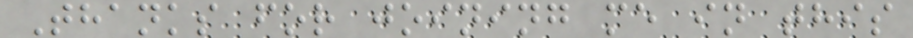Thanks for joining me in this
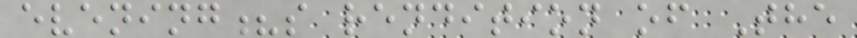evening?s rendition of The
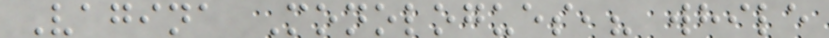Vagina Monologues,? while
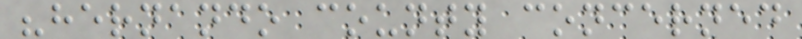"hernando county concerned
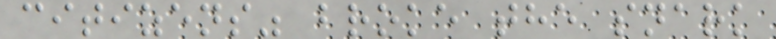citizens" broke the snark
